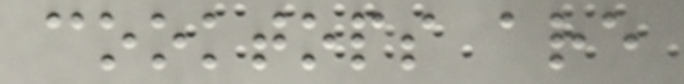cooktops are
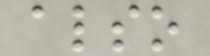also
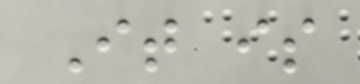It is
